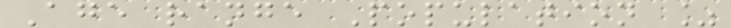Age range Population %
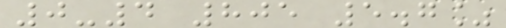0-4 805 5.7%
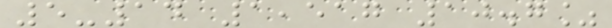5-14 1,517 10.7%
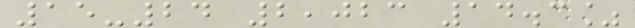15-24 2,023 14.3%
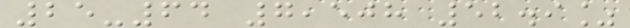25-64 7,508 52.9%
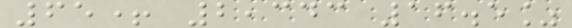65+ 2,343 16.5%
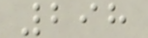298
